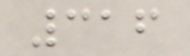316
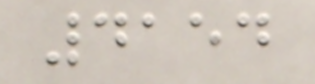4154
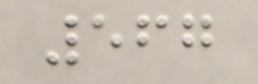567
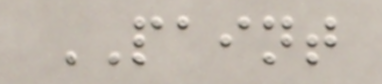PAINT
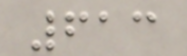613
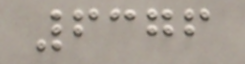6376
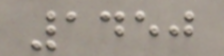1450
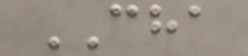CHA
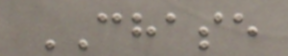CHASE
